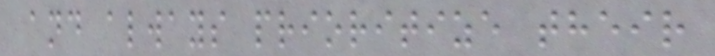and always prioritize their
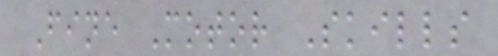Fine Motor Skills
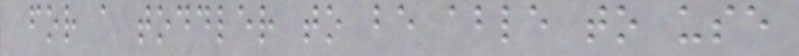for a toddler to be able to use
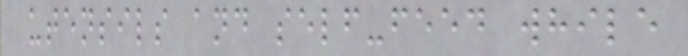utensils and self-feed while
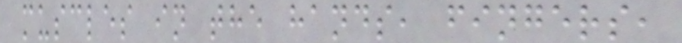muscles in the hands, fingers,
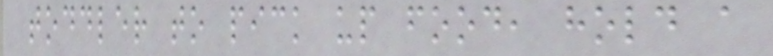toddler to pick up food, hold a
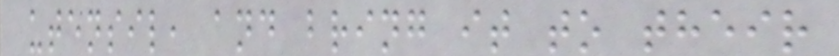utensil, and bring it to their
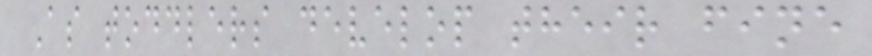As toddlers develop their fine
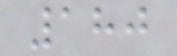180
